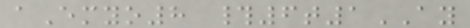aEmyo8 #6t1AY
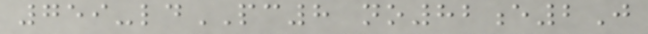759-ldPC8 no82e2J
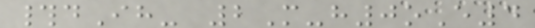#dIh- 2M-h0oE4
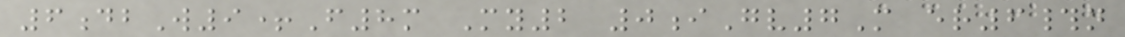6dbW9+F8m My2 0iGv7M er6#n
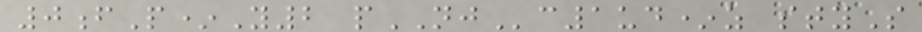0fP*Y2 pNJc1ud*z styS
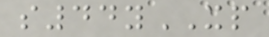s44yXP
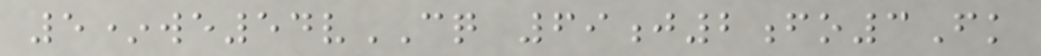5*we54vCQ 69j2fo3Fk
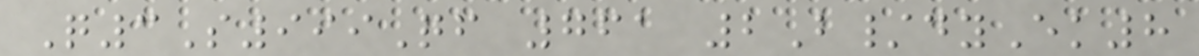Q3S999Qf 761 2B/dyEk8
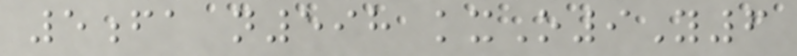5fa n598 kxO9Y6
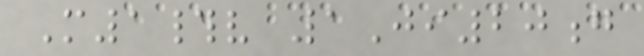M1#v 1Ji20g
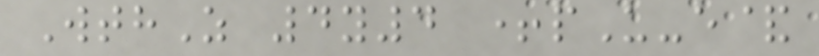WthZ 4y4 +pU-e&
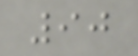90
